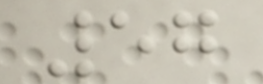57
